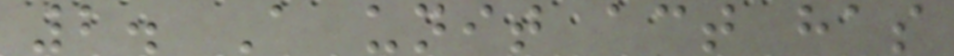2. A unit act has
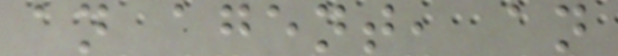an agent, an
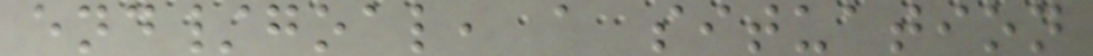end/goal, a situation
